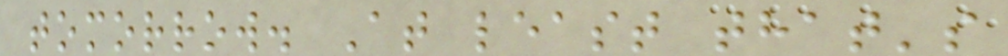tomorrow. At least that's
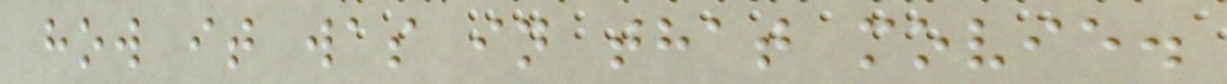how it was in that movie.
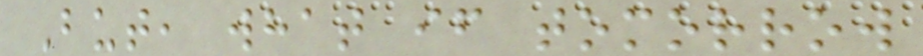But, what if tomorrow
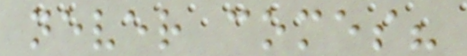never comes?
